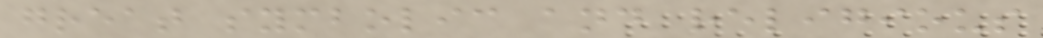great symbolic and religious
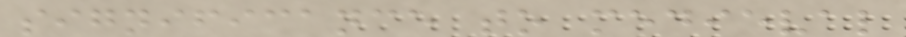significance to medieval
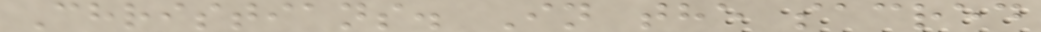Christians. In the sacred
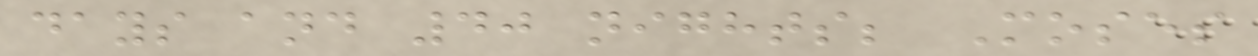days and 40 nights; Moses
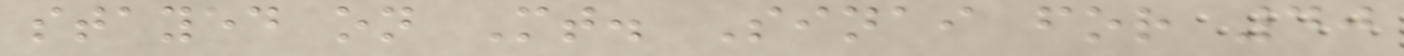stayed on Mt. Sinai for 40
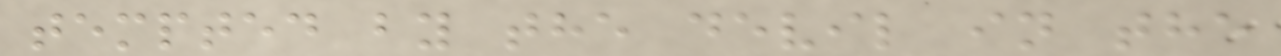tempted by the devil in the
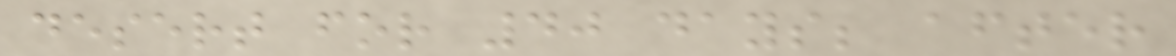desert for 40 days; after
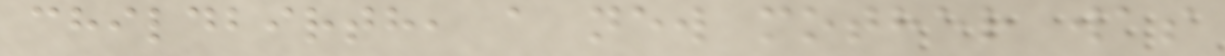childbirth, a new mother was
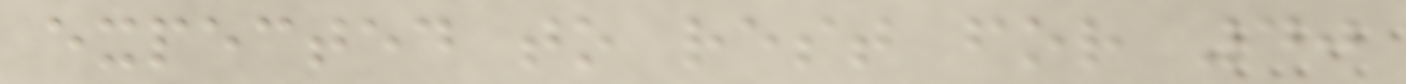expected to rest for 40
